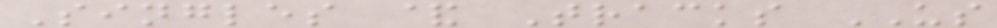Singles & Tracks US
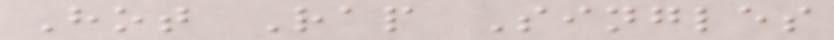Hot Rap Singles
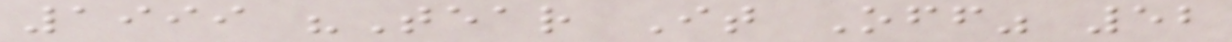1999 "Tear It Off" 52
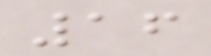16
